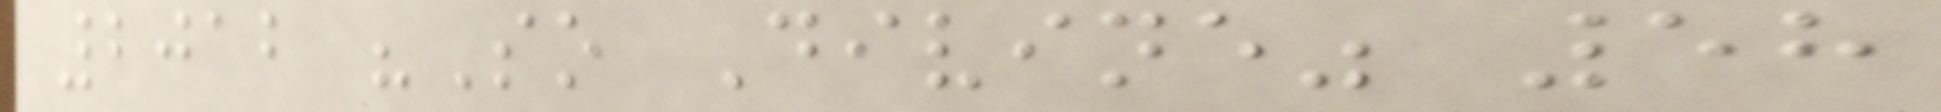2012 "So Divine" 58
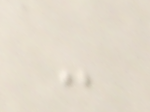-
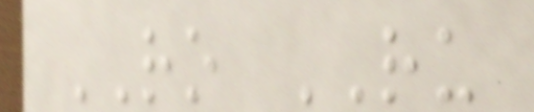RO RU
